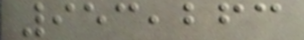953,263
